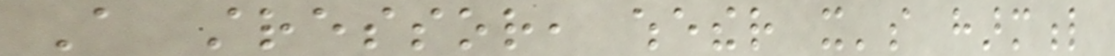A stressor, whether it's harmful
